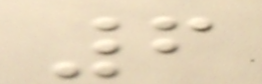6
